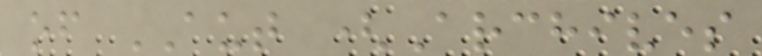of AUT (Archives
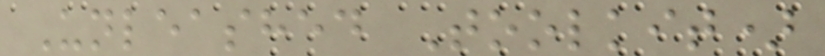Unleashed Toolkit)
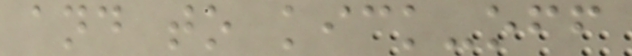and to kick-off
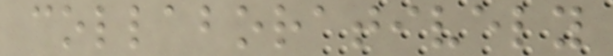collaboratively
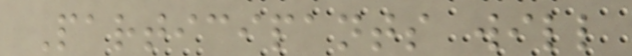Participants will
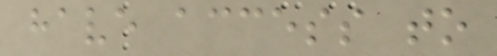have access to
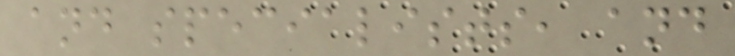and specialists, and
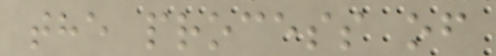the process of
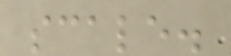scale.
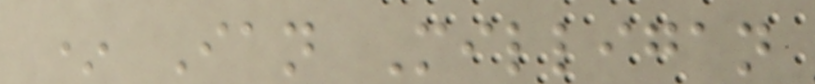* Ian Milligan
